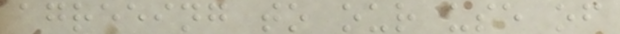agreeing to our use of
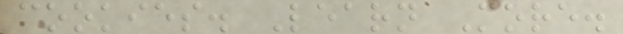cookies. Learn More.
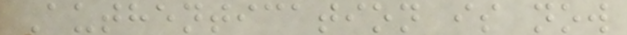Authentication is now
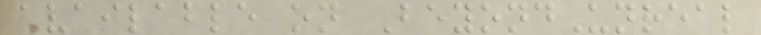available on BeyondUnreal
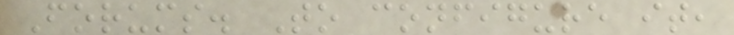Forums. To configure it,
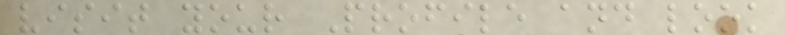visit your Profile and look
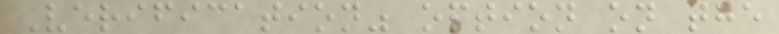Verification" option on the
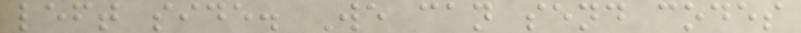left side. We can send codes
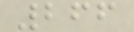266
